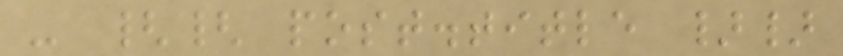- {{ post.title }}
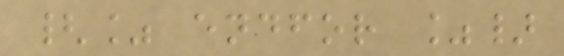{% endfor %}
